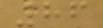86
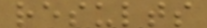results
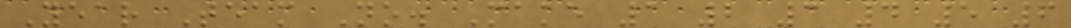Year Team No. Make 1 2 3 4 5 6
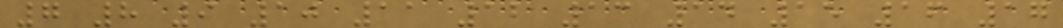7 8 9 10 11 12 13 14 15 16 17
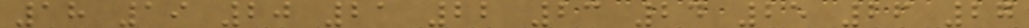18 19 20 21 22 23 24 25 26 27
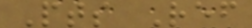Pts Ref
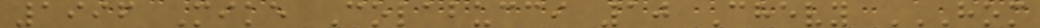1996 Mike Colabucci 10 Chevy HOM
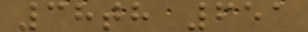38th 651
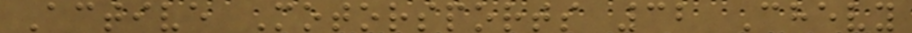Active Motorsports 32 Chevy
